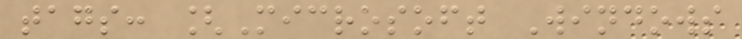tags: [Microsoft Windows
